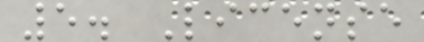5. License
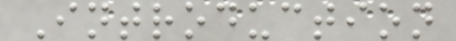Introduction
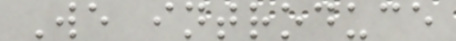We introduce
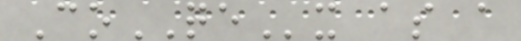CoQEx as a
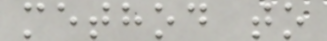method to
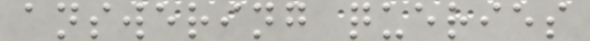answering queries
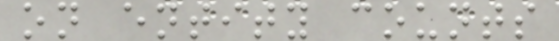on entity counts
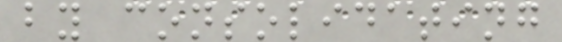by consolidating
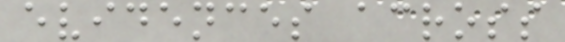evidences across
